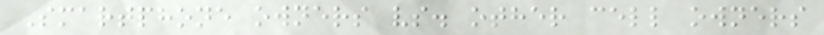Smartphone owners vs. other cell owners
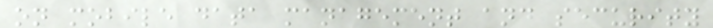on mobile data management and security
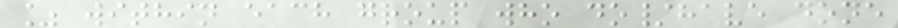% within each group who do/have done
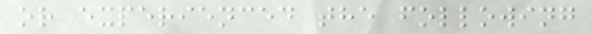or experienced the following
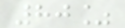80%
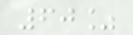60%
